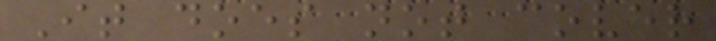It does not cover
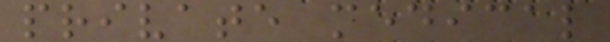private medical
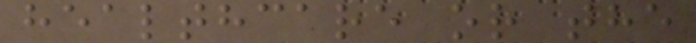healthcare or the
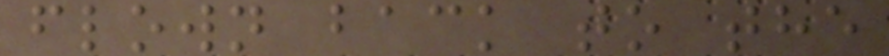flown back to the
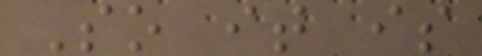So it is
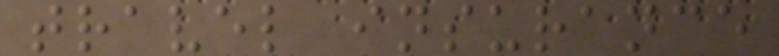travel insurance
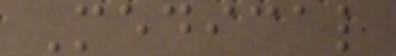Medical
